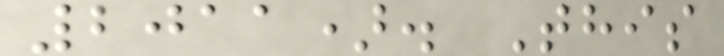2011). This
